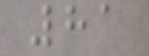81
